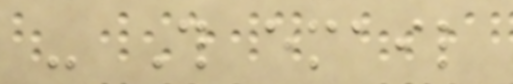- This email
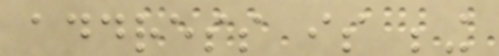address is being
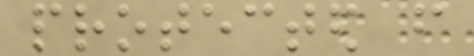protected from
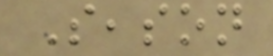Season
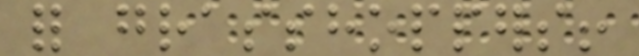for grasshoppers!
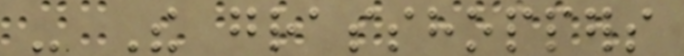- The grasshoppers
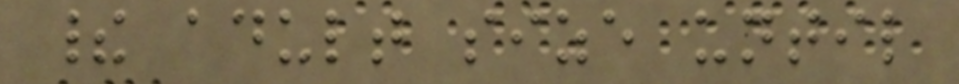their adult size until
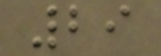29
